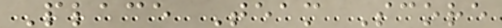Place Team Score
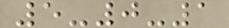5-0-1
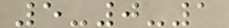5-0-1
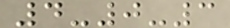4-0-3
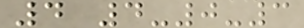4 4-0-3
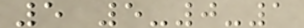5 5-0-1
